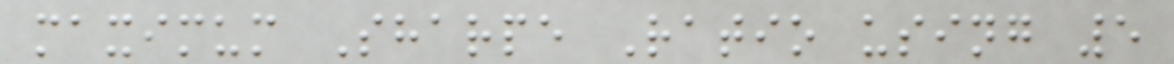maximum Sharpe Ratio using 5
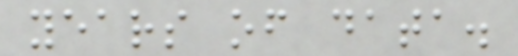years of data.
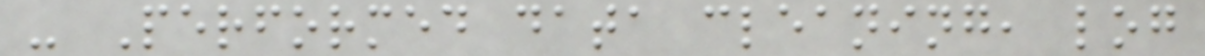- Performed data cleaning, log
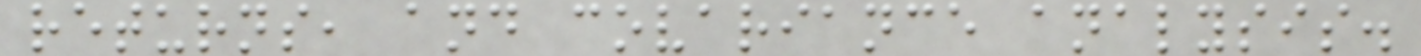returns, and covariance analysis.
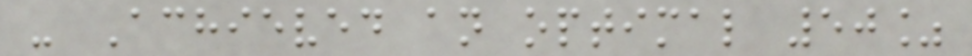- Achieved an optimal 50%
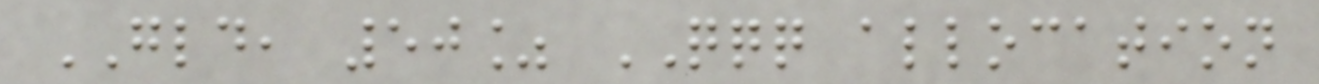GLD, 50% QQQ allocation
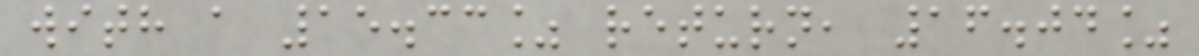with a 15.33% return, 16.04%
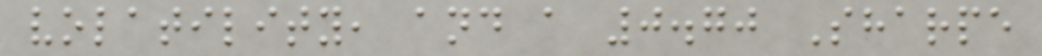volatility, and a 0.70 Sharpe
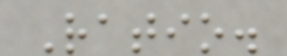Ratio.
